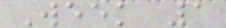Week 1
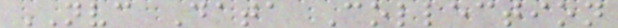NVC Data Collection
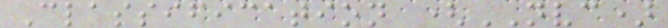Classification (NVC)
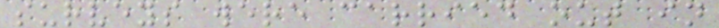surveys were carried out in
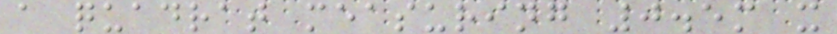a quadrat measuring 0.5m x
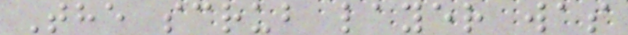The scrub layer was
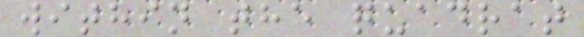within the quadrat
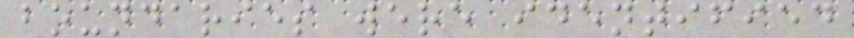boundaries were identified
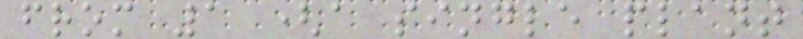from 1 (a single plant
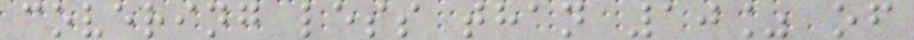covering less than 10% of
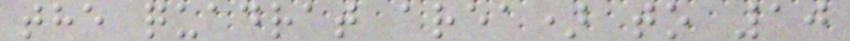the quadrat area) to 10
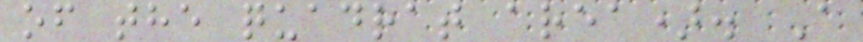of the quadrat area). A
